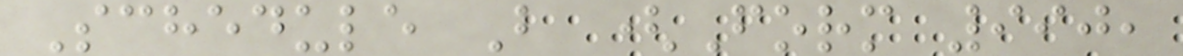Schedule B (Form 990,
